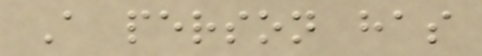A person has
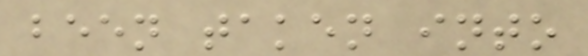been taken into
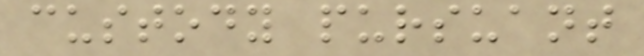custody pursuant
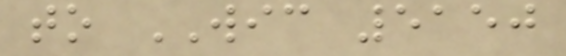to WIC 5150
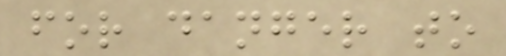for danger to
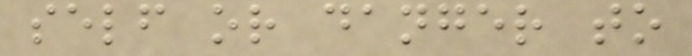self or danger to
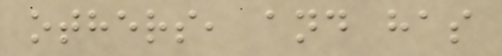others, and has
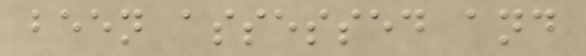been assessed and
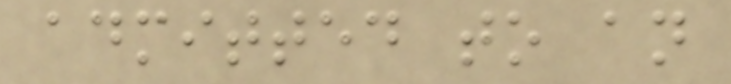admitted to an
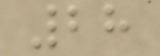28
